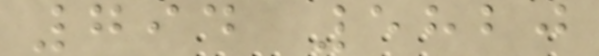794 5820
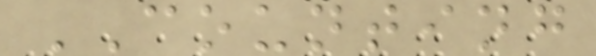COUNTING
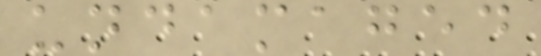undamaged
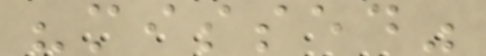"missed"
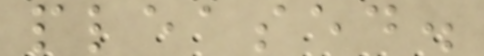pleased.
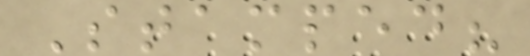Stamped?
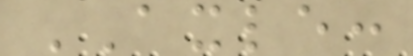AXLE:
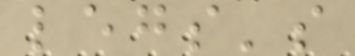legs's
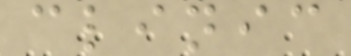clinic
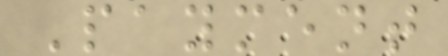Payment
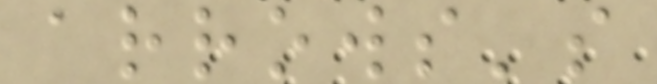arrows's
